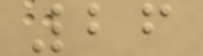26
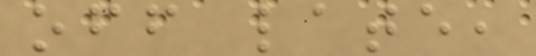off late,
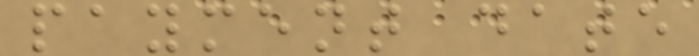payment date
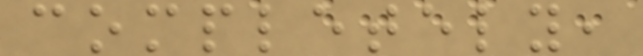completely,
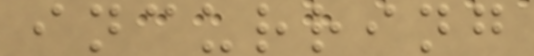incurring
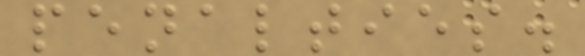penalties.
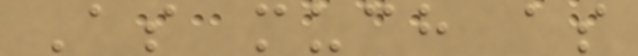As much as
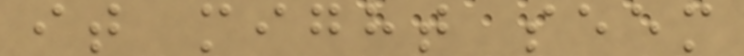it might seem
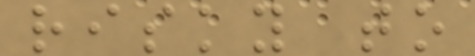risky to
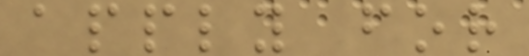apply for
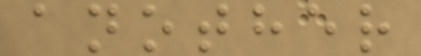another
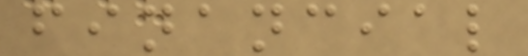financial
